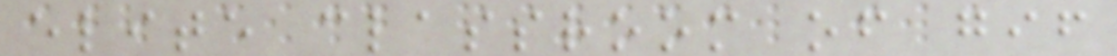elite classroom of gif
